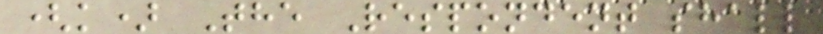(k) The Respondent shall
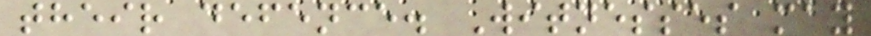their defence. Witnesses may
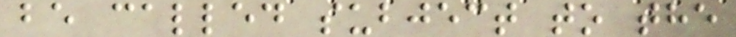be called subject to the
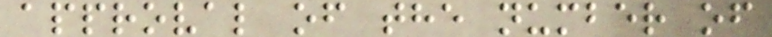approval of the number of
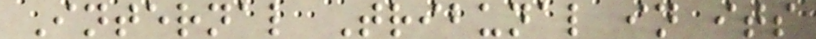Internal Tribunal in its
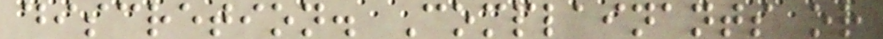discretion. Complainants or
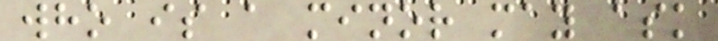who is a minor may ask
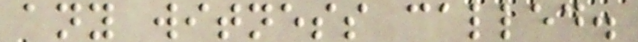any witness called.
